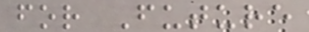for Future
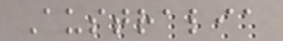Australia
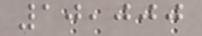10,000
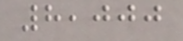8,000
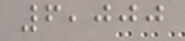6,000
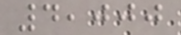4,000
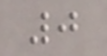0
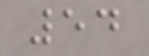54
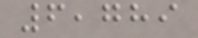6,789
